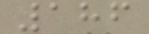186
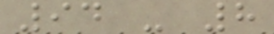94 - 8
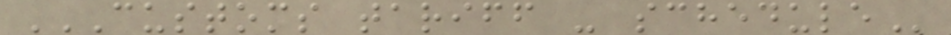CUSTOMS TARIFF - SCHEDULE
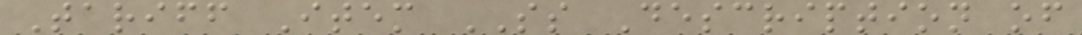Tariff Item SS Description of
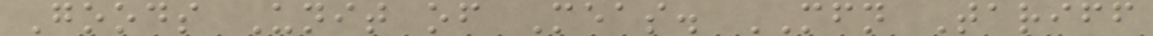Goods Unit of Meas. MFN Tariff
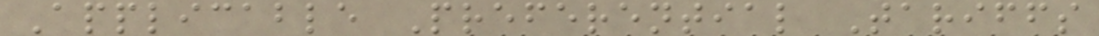Applicable Preferential Tariffs
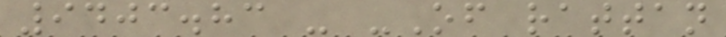9403.83 - -Of rattan
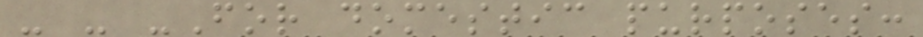- - -For domestic purposes:
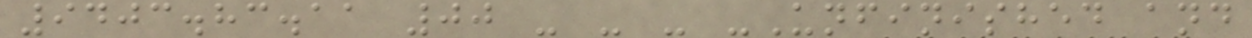9403.83.11 00 - - - -Unfinished and
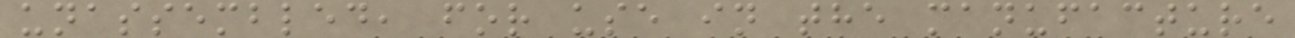unassembled, for use in the manufacture
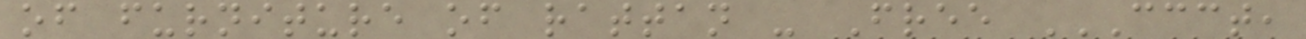of furniture of rattan - Free CCCT,
